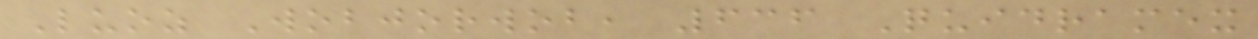Luoz Wobjorwob, 636 Quidramex
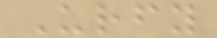Urfy
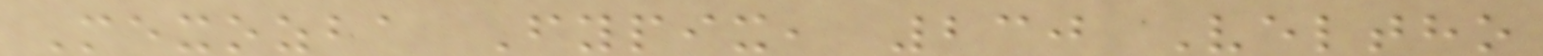Mexozba Fypix, 230 Veltho
